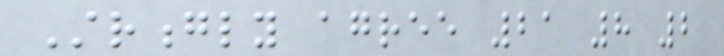Strongly agree 21 8 2
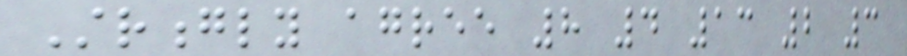Strongly agree 8 4 13 2 3
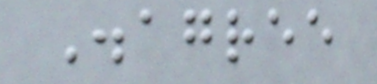Disagree
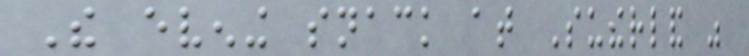The evening snack at Sutherland was
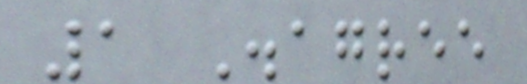1 Disagree
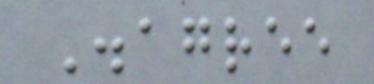Disagree
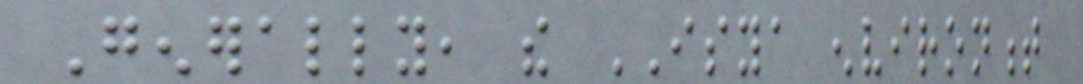Generally, the ISYA environment
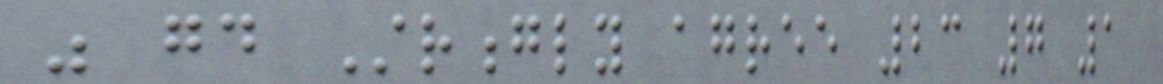was good Strongly agree 23 7 1
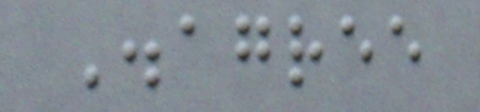Disagree
